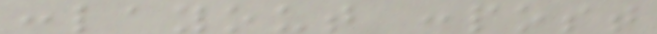:layout :post
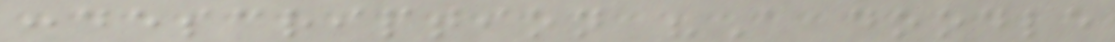:description "A doodle
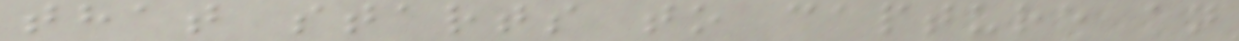that starts to capture an
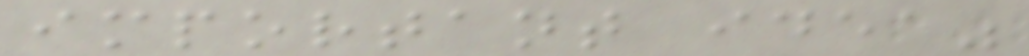important idea"
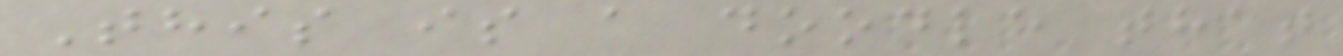This is a doodle that
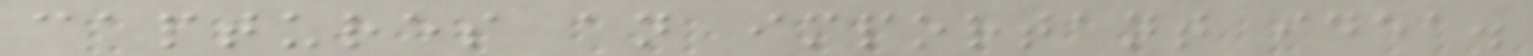captures an important idea.
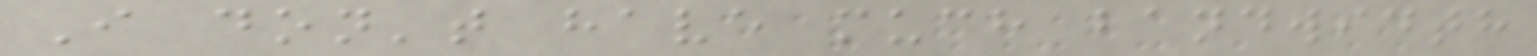I don't have much bandwidth
